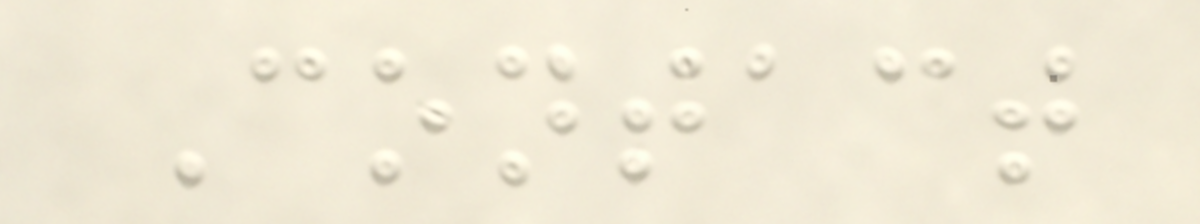Contact
